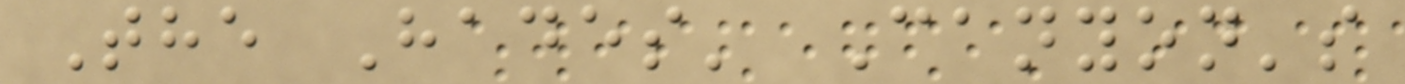The Hades' Canyon's
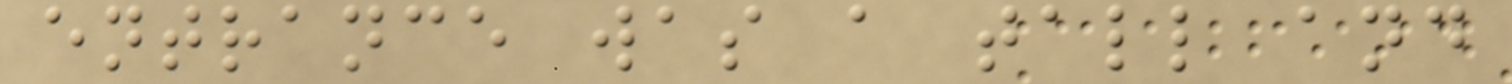entrance was a tall and
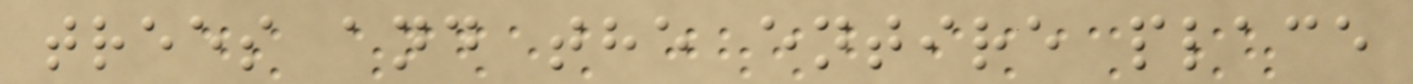trees and the entire place
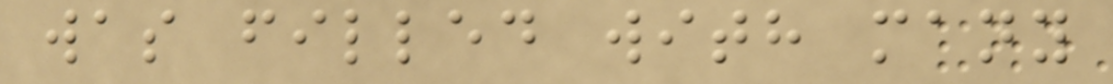was filled with many
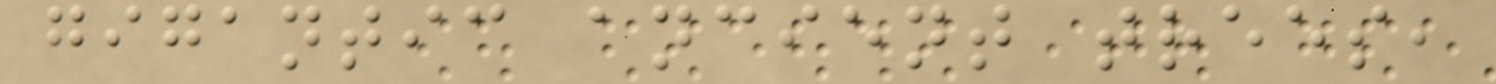gigantic ancient trees,
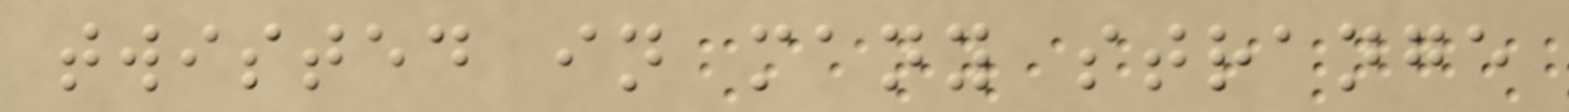twisted in many strange
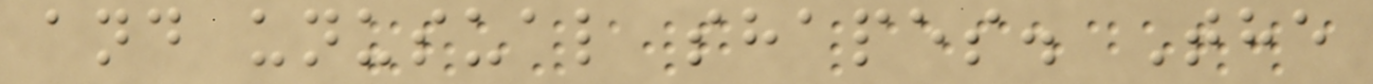and unusual shapes. The
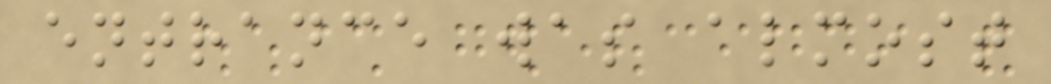entrance was almost
